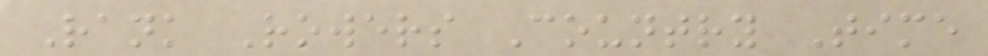Rank Rowers Country Time
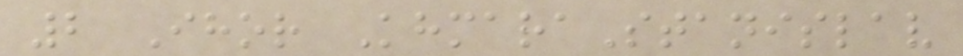2 Ihor KhmaraStanislav
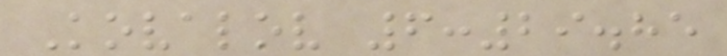Kovalov 6:29.85
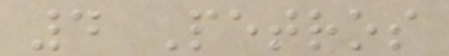4 Petros
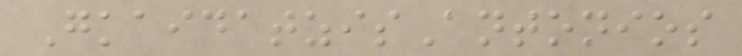GkaidatzisAntonios
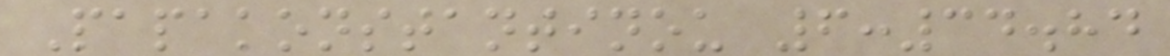Papakonstantinou 6:34.84
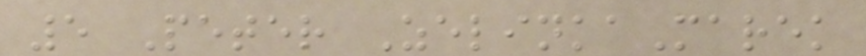5 Peter ZelinkaMarek
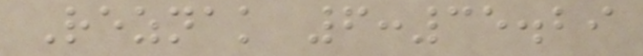Reznak 6:35.29
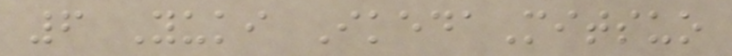6 Yuki IkedaMitsuo
